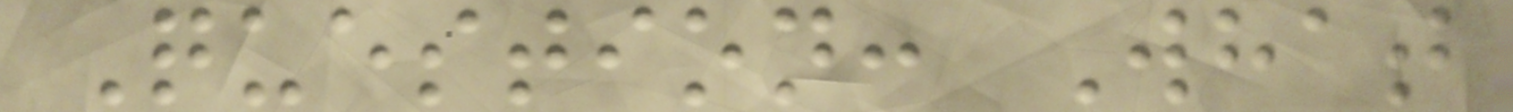Question: What
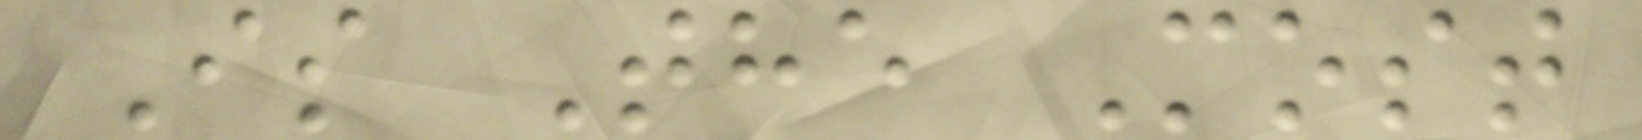Is The Most
